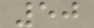50
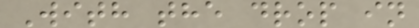With the drop in
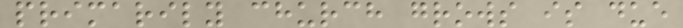primarily church grows is due
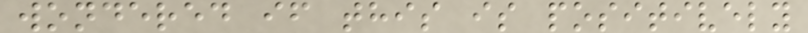wondered if this is positively
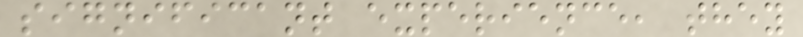significant experience, they
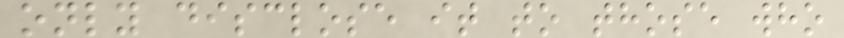only disclose it to those who
